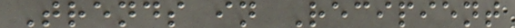Trends in Recipient
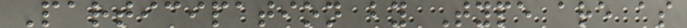Participation by Type are as
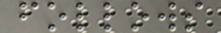follows
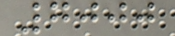7000
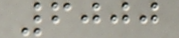6000
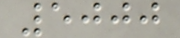5000
